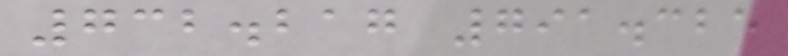732.217 791.325
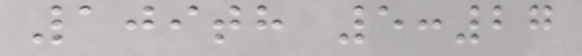109th 5:27
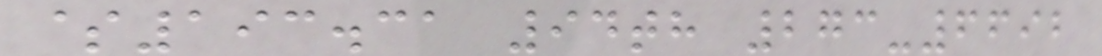$193.31 94th 273-6692
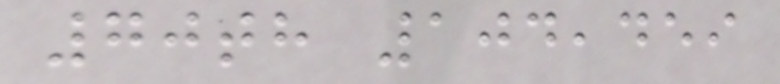70th 104,459
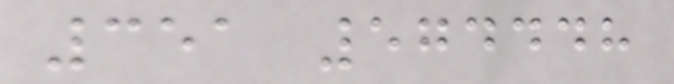351 574448
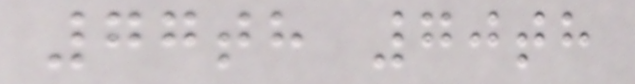77th 70th
